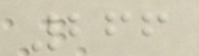266
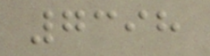7398
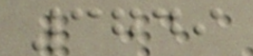3749
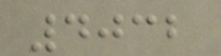4032
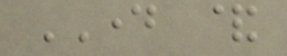DAY &
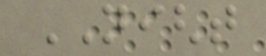NIGHT
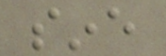sine
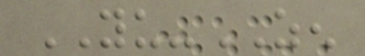YU-ZEN
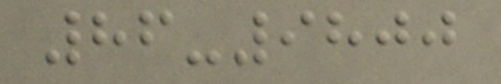86-9800
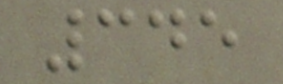345
